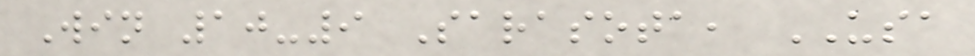Win 10-9 Sarasota, USA
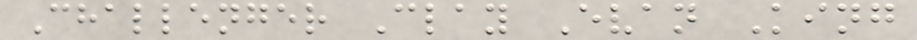Challenger Clay Evan King
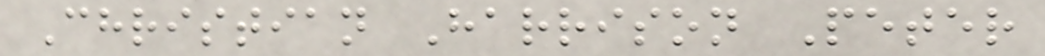Christian Harrison Peter
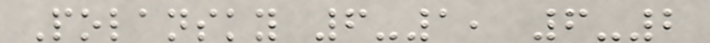Polansky 6-1, 6-2
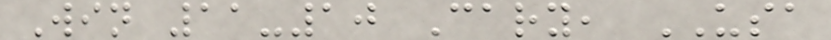Win 11-10 Cary, USA
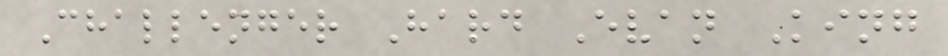Challenger Hard Evan King
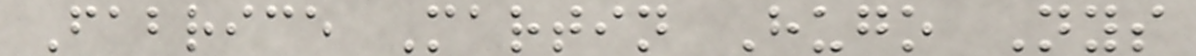Fabrice Martin Hugo Nys
